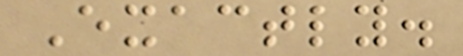Exactly.
